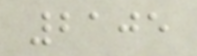2105
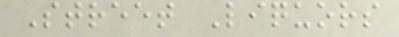Street Liquors
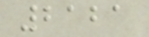2121
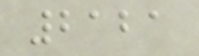2121
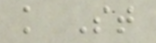k St
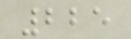225
